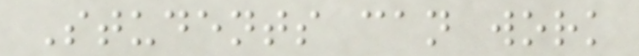Students can work
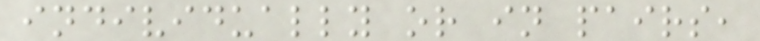individually or in pairs,
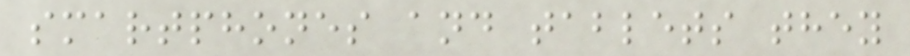smartphones and tablets they
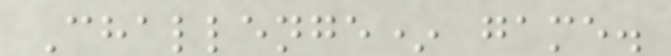Challenge* game.
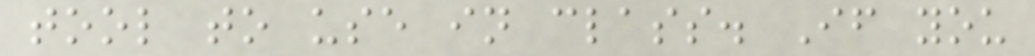tool to use in class. If you
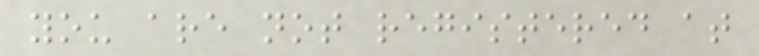you are not registered at
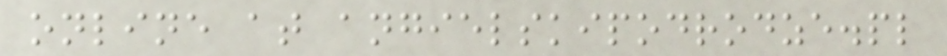online at angielskipodrodze.pl
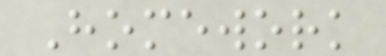Homework
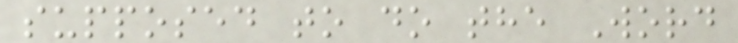supposed to do the Word
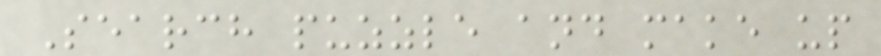Search puzzle and make up
